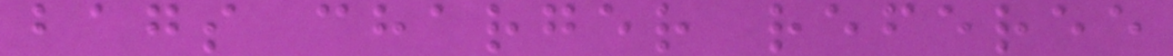bags charger referee
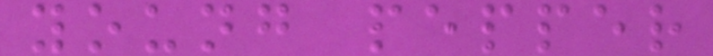young pepper
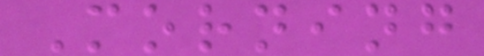Morning
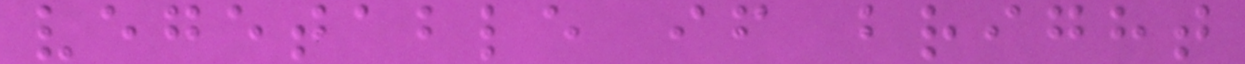vegetable if bright
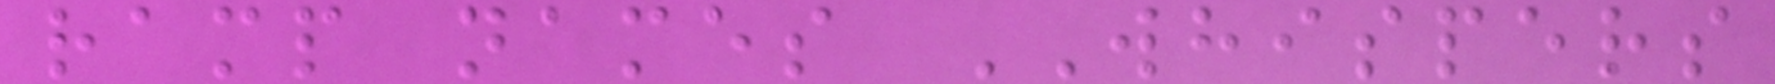ramp names WHISPERS
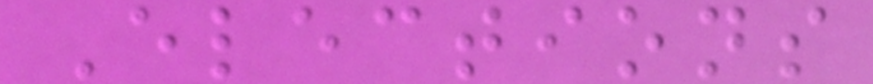Elections
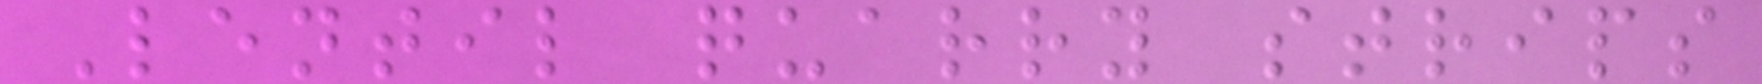Lentil quarry strips
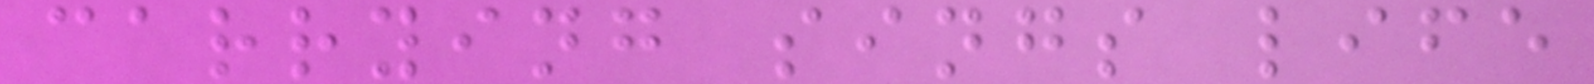carrying sings life
